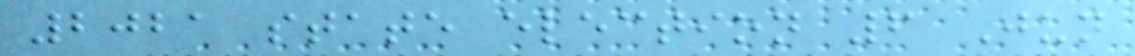2021 state election 6 Jun
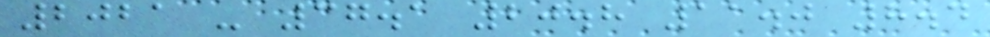2021 - 37.1 20.8 11.0 8.4
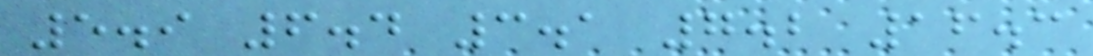5.9 6.4 3.1 7.2 16.3
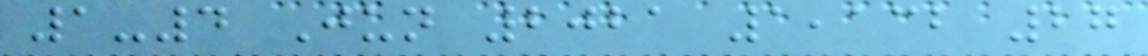1-4 Jun 2021 1,132 27
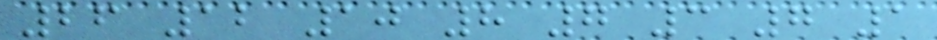26 12 10 8 7 3 7 1
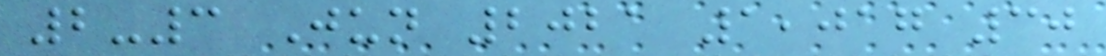2-3 Jun 2021 1,017 30
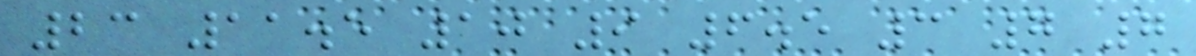23 11.5 10 9 6.5 3 7 7
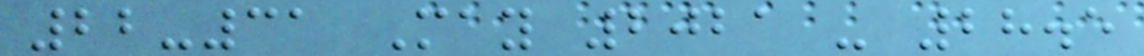22-31 May 2021 - 28.5
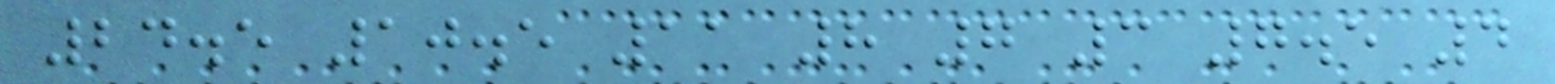24.5 10.5 11 8 7 3 7.5 4
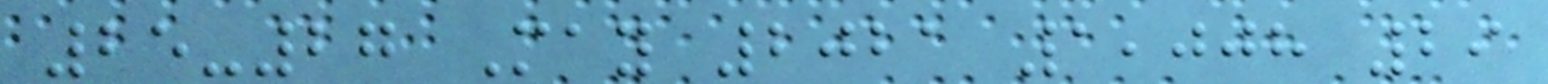25-27 May 2021 1,008 29
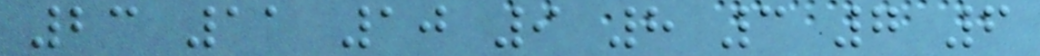23 11 10 9 8 3 7 6
